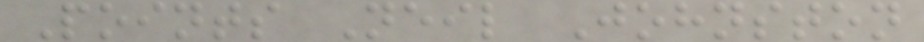Points Neil Johnston
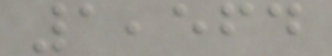1,564
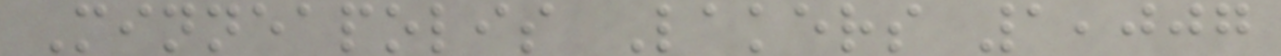Minneapolis Lakers 1,007
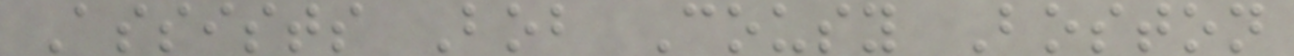Assists Bob Cousy Boston
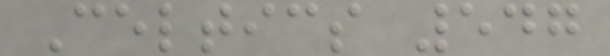Celtics 547
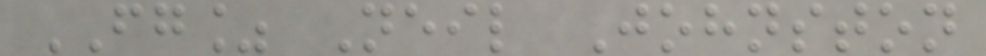FG% Neil Johnston
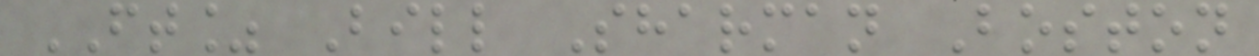FT% Bill Sharman Boston
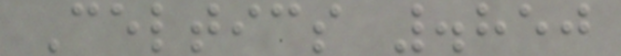Celtics .850
